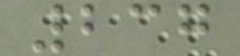237
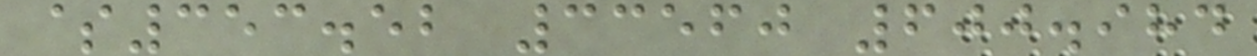$353.52 33560 600.984
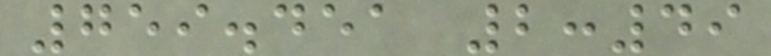759.451 2:49
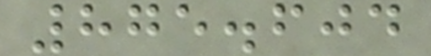875.604
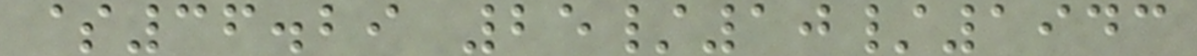$36.29 25/10/1943
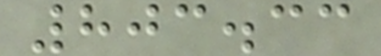803.33
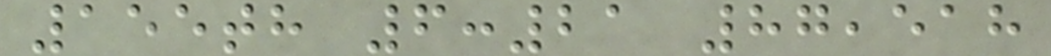155th 6:21 87,518
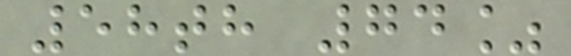58th 74%
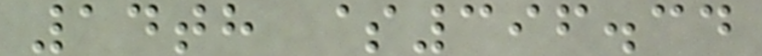14th $396.34
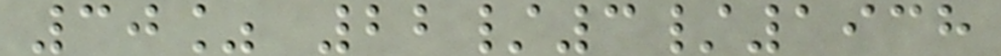30% 22/3/1938
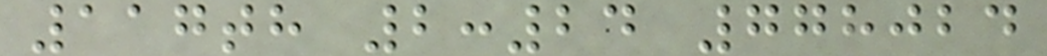117th 2:24 778024
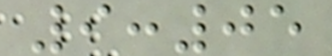9:05
